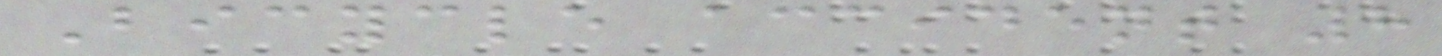Bicycle accident 8
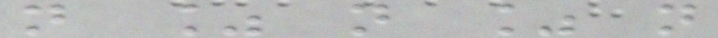n % n % n
